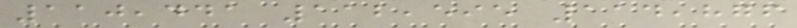110,441 112,595 114,876
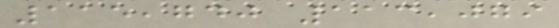115,740 113,079
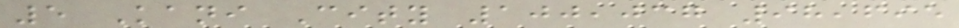5 Kani City 100,037 98,695
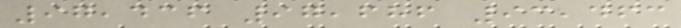97,436 97,686 93,463
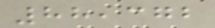88,372
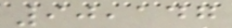90,147
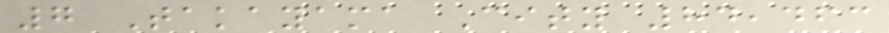7 Takayama City 84,463
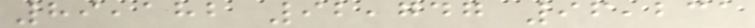89,182 92,747 96,231
